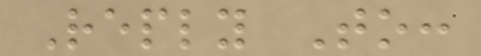Reply To:
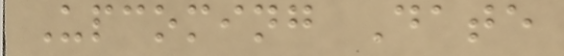Upcoming Date
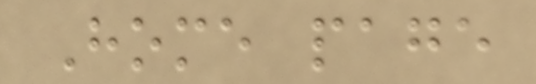Home page
